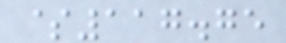$117.75
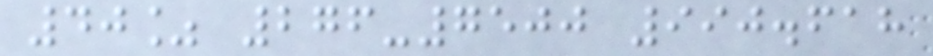40% 276-7500 990.618
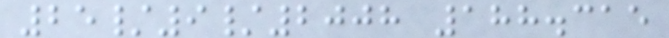25/9/2008 188.315
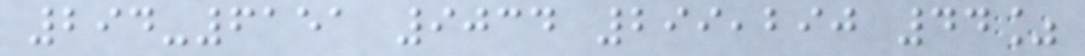294-6151 9034 299,290 44%
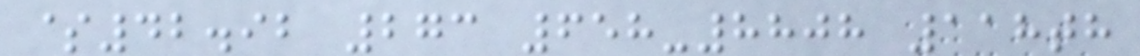$42.92 273 658-8808 118th
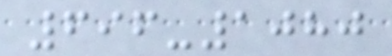696-1080
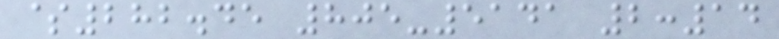$282.45 805-5141 2:14
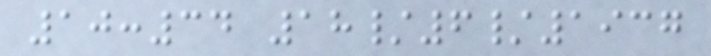10:34 18/6/1937
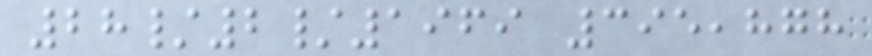28/2/1969 395,878
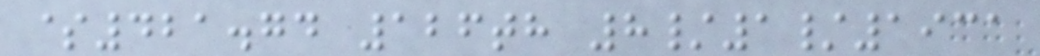$421.74 126th 8/1/1931
